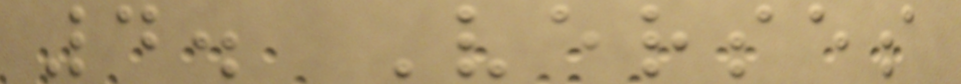4. Verses
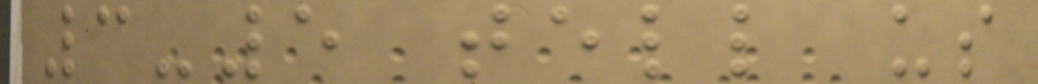3-5 tell us
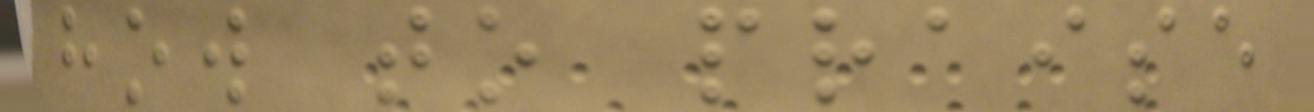how to praise
